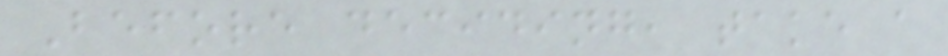Before deciding, take a
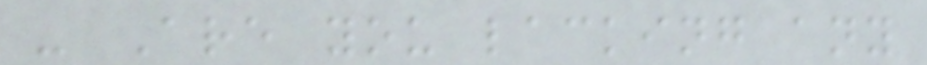- Are you lacking any
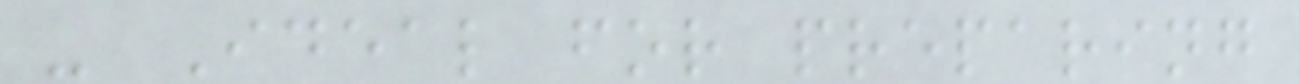- Ideal for preparing
